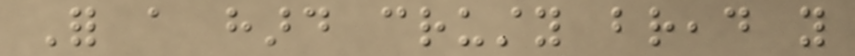For a hard crusty bread you
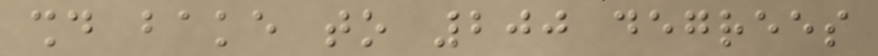should bake to 200 degrees
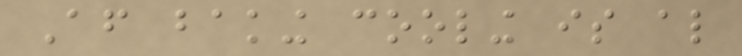After baking cooling is also
